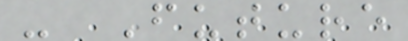- Future
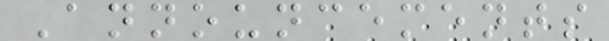Announcements
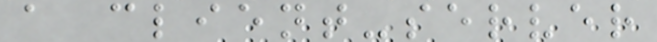a client-server
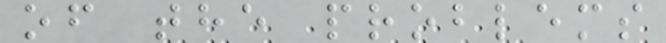of the problems
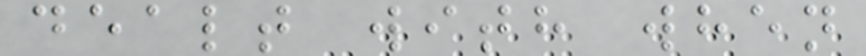dealt with when
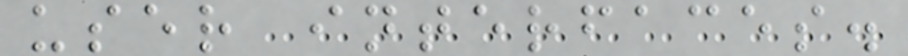user interfaces.
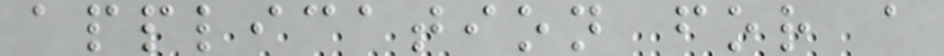application for a
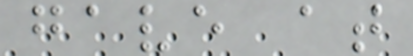gave at
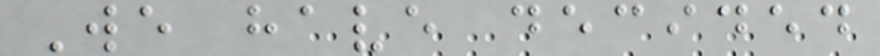We have decided
